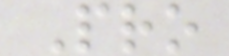Pro
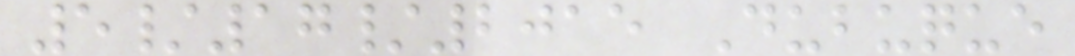5/17/2015 Dubuque
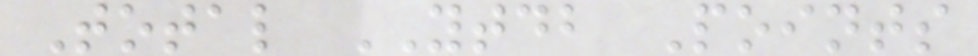Total YTDB Points
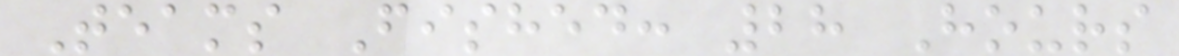Teams Fished: 28 Hours
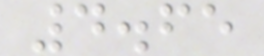4.65
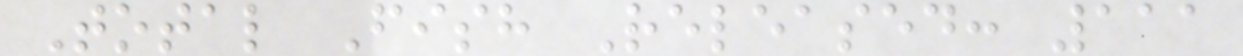Total Fish Released: 111
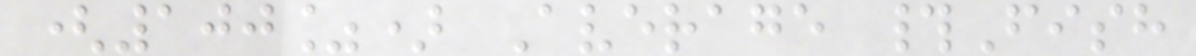(100%) Average #Fish
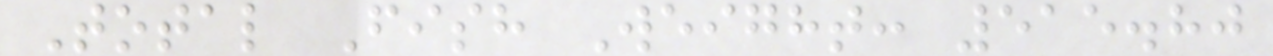Total Fish Weight: 515.80
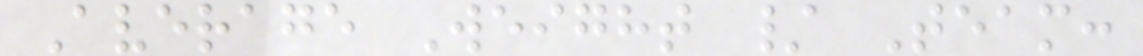Average Weight / Team:
